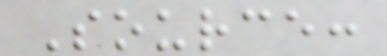Source:
